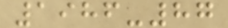1986-87
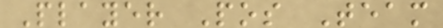Player Pos Team
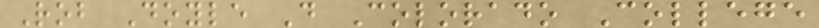Rob Doyle D Colorado College
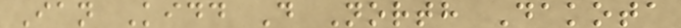Ian Kidd D North Dakota
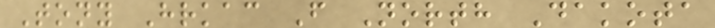Tony Hrkac F North Dakota
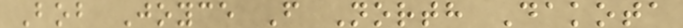Bob Joyce F North Dakota
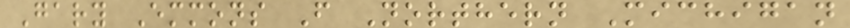Gary Emmons F Northern Michigan
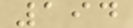194
